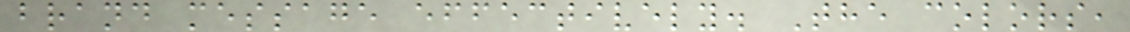brand message effectively. The colors,
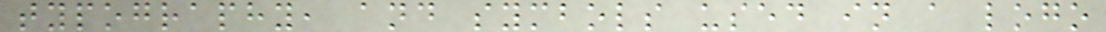typography, and symbols used in a logo
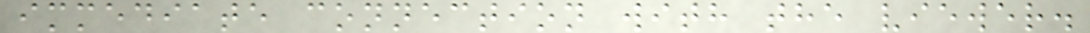immediate connection with the viewer.
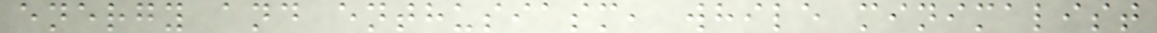energy and enthusiasm, while minimalist
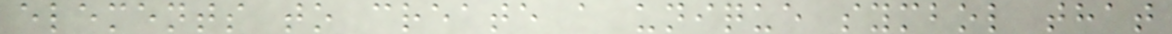elements to create a unique symbol that
